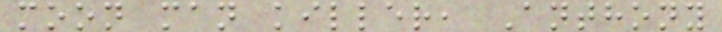moon man killer, Anthony
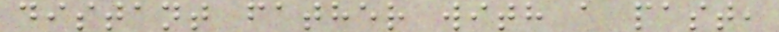distant father with a past,
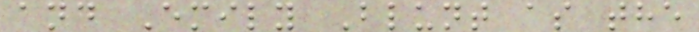and Emily Blunt as the
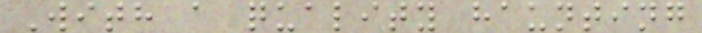With a quality haunting
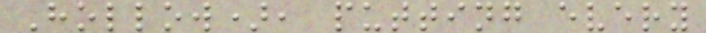Hollow), putting every
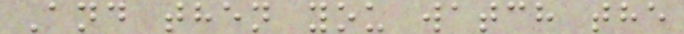And then you watch the
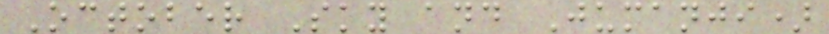October Sky and Jumanji)
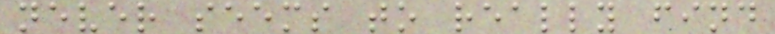never seems to really find
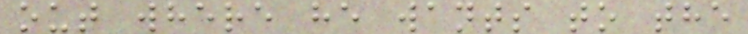out where he wants to the
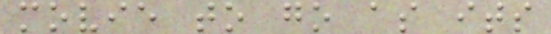movie to go as its
